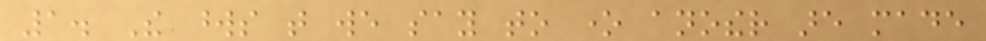1. The words that we say to one another are made
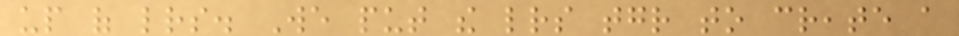up of letters. We put the letters together to create a
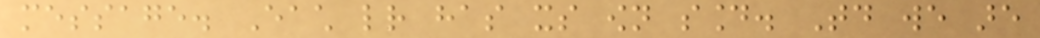message. Each letter has its own sound. Today we are
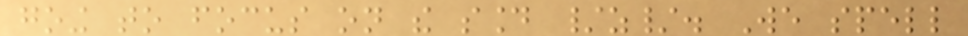going to focus on the sound /z/. We spell
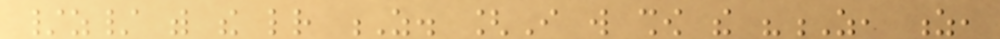/z/ with the letter Z. [I will show the "Z, z,
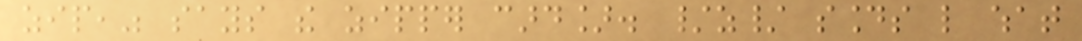zip," says the zipper card]. /z/ sounds like what
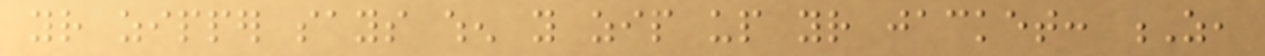your zipper says when you zip up your jacket: Z,
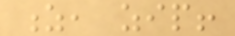z, zip!
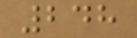248
